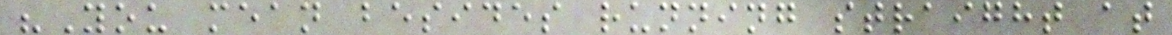"You mean besides running straight at
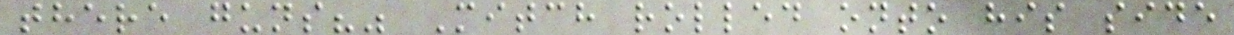there guns?" Mitch rolled onto his side
